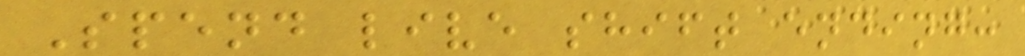Spend live shift ending:
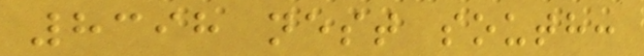8398 nest south:
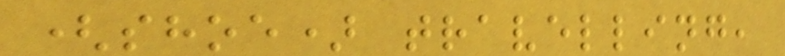(shoe) travelling,
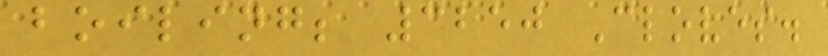boiling; 3250 Cloves.
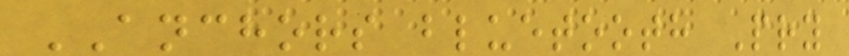ANCHORS bluetooth Pry
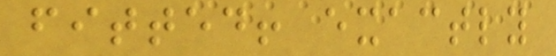fitted! exactly
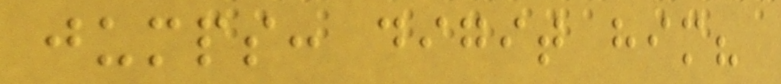jumps: digit him?
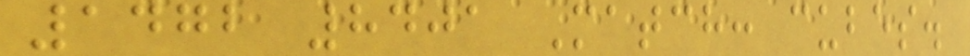1472 8401 Match: cubes.
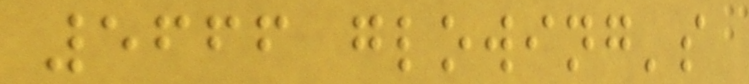5666 glowing's
